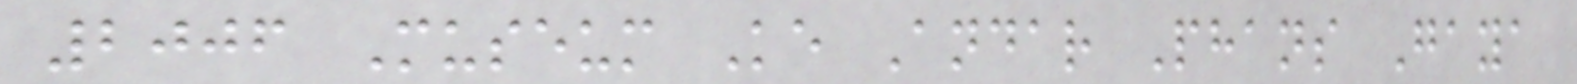2006 Museum Ke Andar Phans Gaya
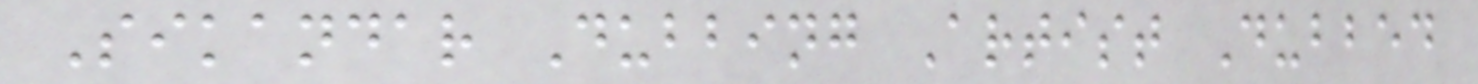Sikandar Dubbing Artist Dubbed
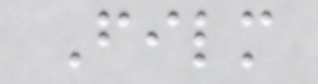Film
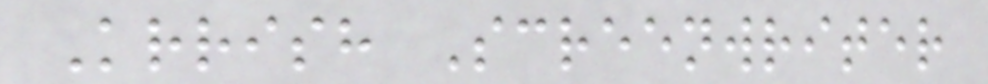Krrish Screenwriter
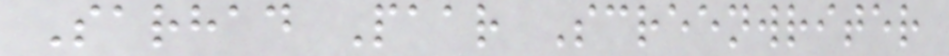Sarhad Paar Screenwriter
